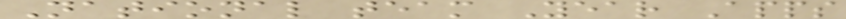National team Year Apps
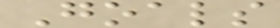Goals
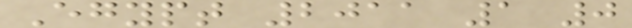Egypt 2011 1 0
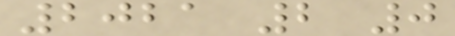2021 2 0
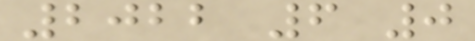2022 6 0
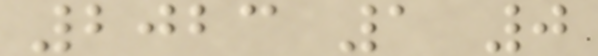2023 1 0
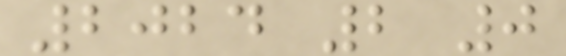2024 2 0
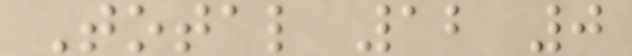Total 12 0
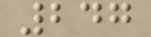247
